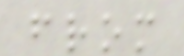from
